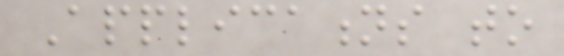Applications to
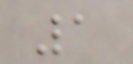1
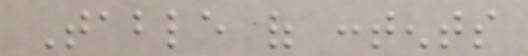Table of contents
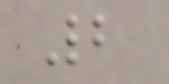2
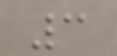3
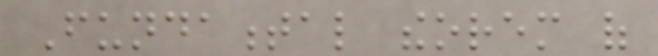Fundamental theorem of
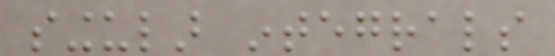singular integrals
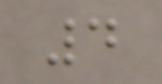4
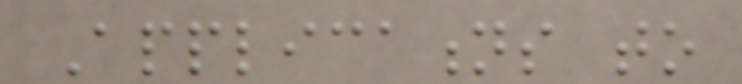Applications to
